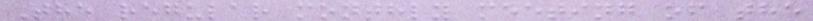The regular monthly meeting of the
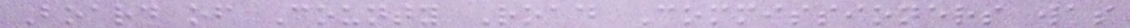Board of County Road Commissioners was
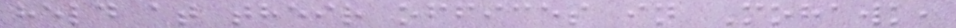held at their offices in Mohawk,
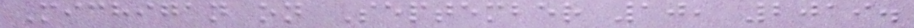Michigan on September 10, 2019.
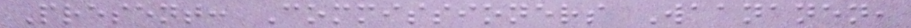Present: Commissioners Waananen,
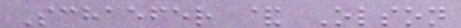Schaefer & Olson
